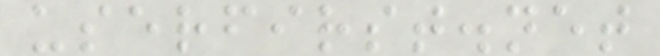userfirst.net
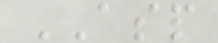ASP
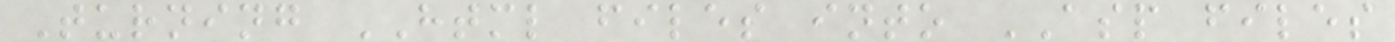Turning HTML files into ASP files
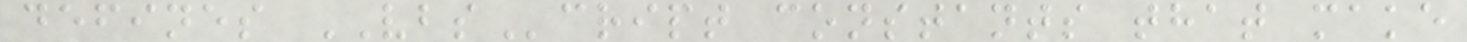defines VBScript constants that make
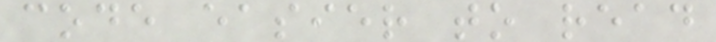code easier to read
